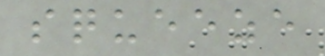squeeze
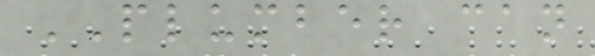PLUMBER can
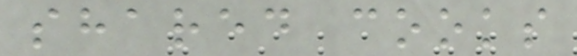shared cooks
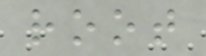root
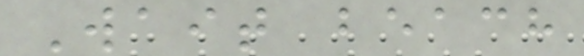Wait beach
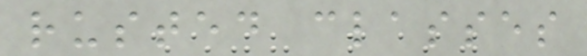rusted classes
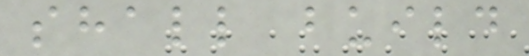shall build
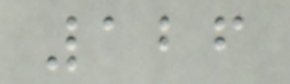126
